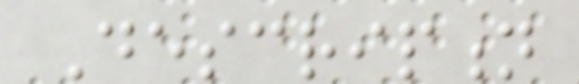Description
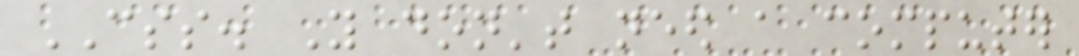CSS. You don't need a computer
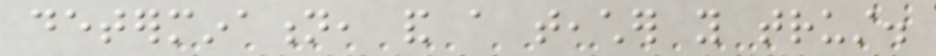determination, and a teacher you trust.
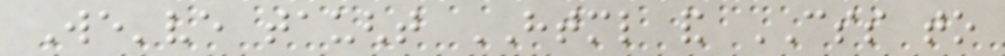We've taught HTML and CSS to
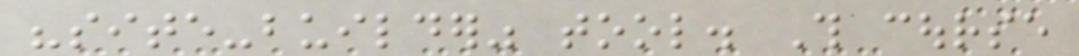"site-builder" tool. This course
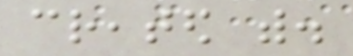created with.
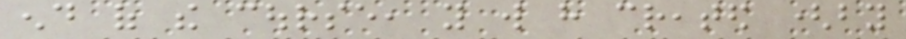end of the course, you will have created (by
